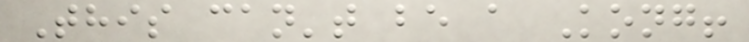This can't be a Kong!
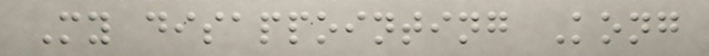My disappointing Kong
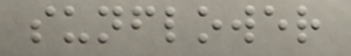sunflower
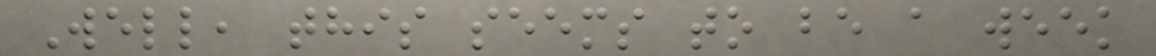Well, this seems to be a week
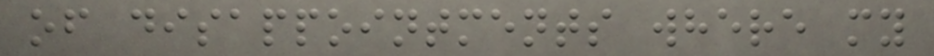of disappointments where my
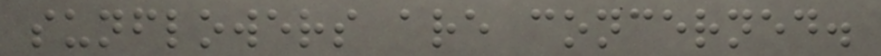sunflowers are concerned.
